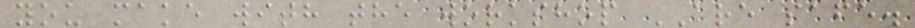you make with the workshop ARE safe.
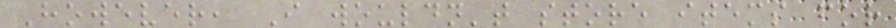However, I wouldn't store items for
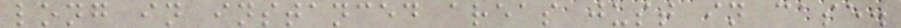long in instanced areas just in case.
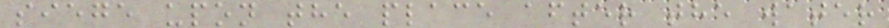siege upon the place after the water
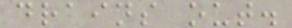drains out.
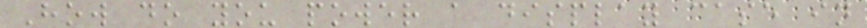How do you power a display case in
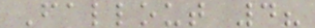Fallout 4?
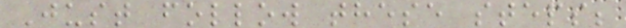Just follow these steps;
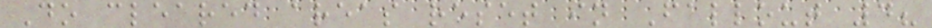Do cleared areas reset in Fallout 4?
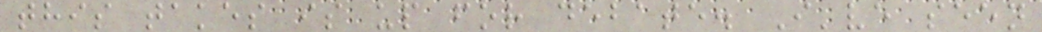this takes is up for debate. I've seen
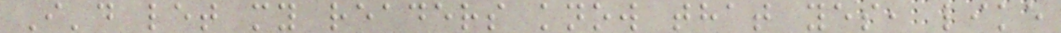I'd let my readers know that yes, like
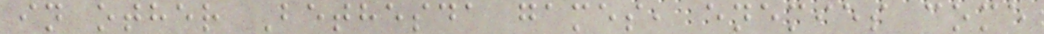in other Bethesda games, enemies come
